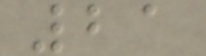21
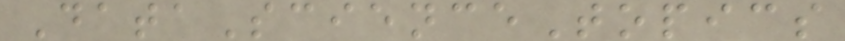DataScienceTopics
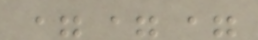===
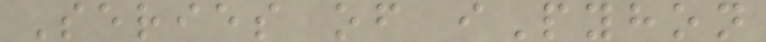Series of iPyhon
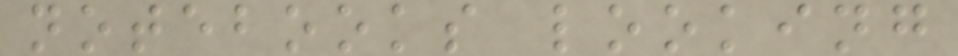notebooks looking
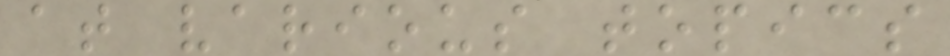at various topics
